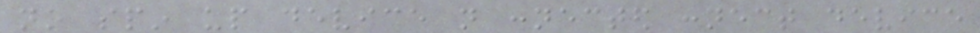no spin up device not connected connect device
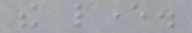the lever.
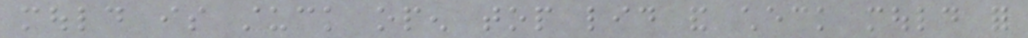mould is stuck open top lid and check mould for
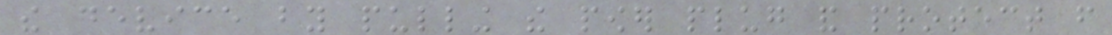the device by pulling the power plug and protect from
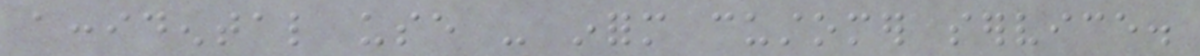accidental use - inform customer service.
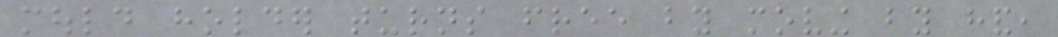mould holder turns free by moving by hand,
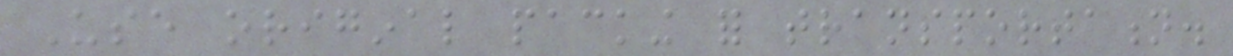Use original packing for transportation.
